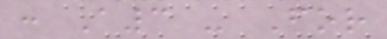: A3 - For
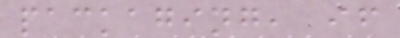packaging, if
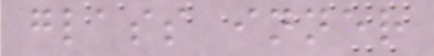glass inner
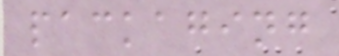packaging
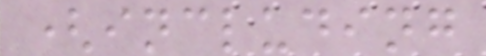(including
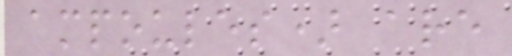ampoules) are
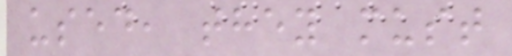used, they must
